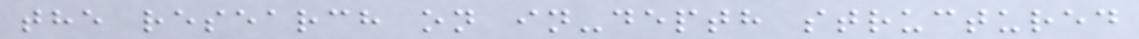the research on in-depth structured
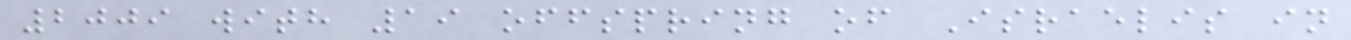2009 with 19 offspring of Israelis in
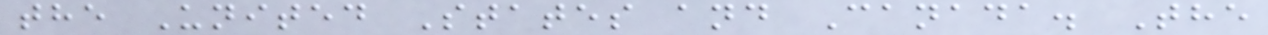the United States and Canada. The
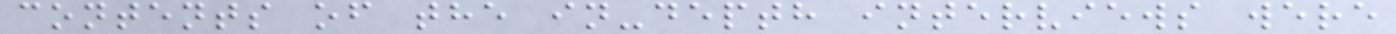contents of the in-depth interviews were
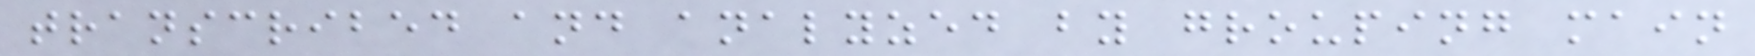transcribed and analyzed by grouping main
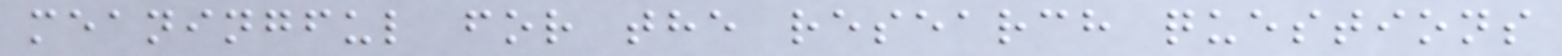meaningful for the research questions
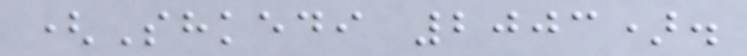(Shkedi 2003).
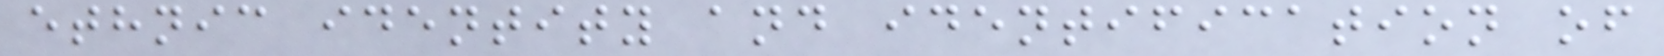ethnic identity and identification of
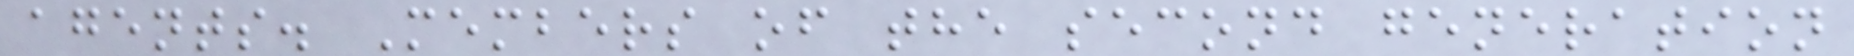agents. Members of the second generation
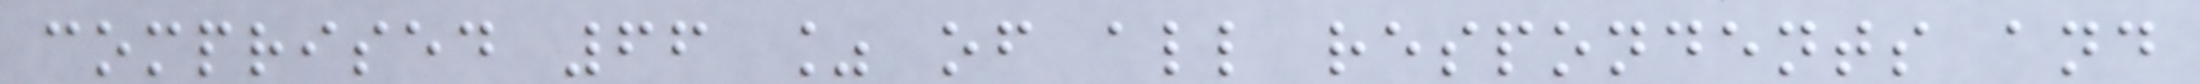comprised 66 % of all respondents and
